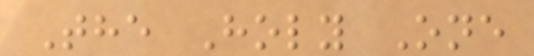The Holy One
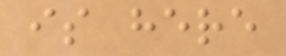is here
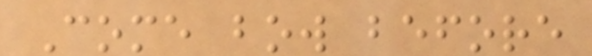Come bow before
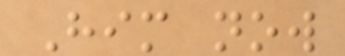Him now
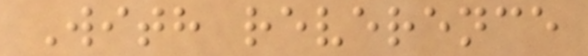With reverence
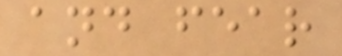and fear
